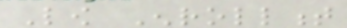Low Enrollment
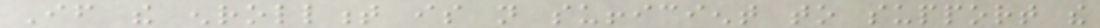If the enrollment is not sufficient to support the
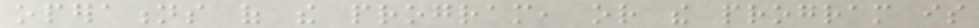operations of the program, or the program is
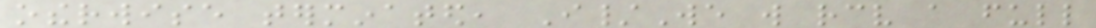otherwise terminated, I/We will receive a full
